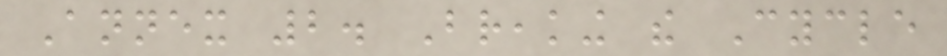Annex 2. Breaking the Cycle
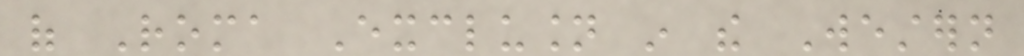of Roma Exclusion in the Western
